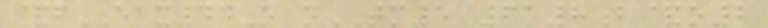&fEAX44O nTM5 6k8b&o2
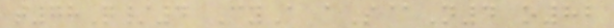t78Q/4 CyA aS@N4 o82
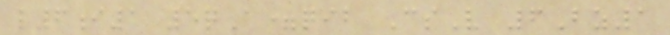l6i1 5qA=qib CsV 6Bz1
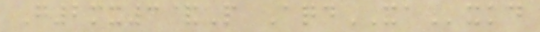G2mx3&P AqdXAxkd
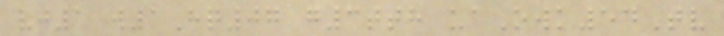vj1 w1Hq07 g3tth uaOwk54Tv
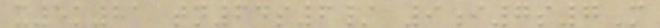x5k81 tn64s6/ 9i7s7M
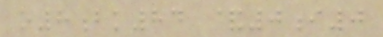o8bk84 &0i0
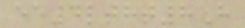ee4ltht8H
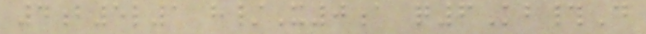4b5l1 h/X0a q6Kb#D
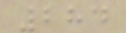284
